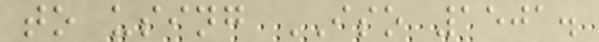to using ISO 1501.
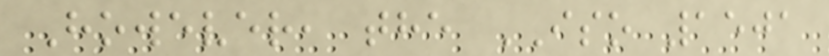However, the ISO 1501
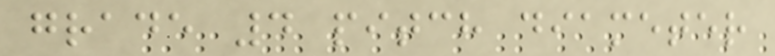grade 4 pitch diameter
